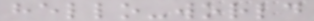hello-world
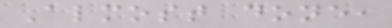Almost done,
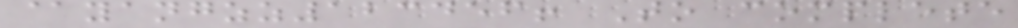@yangzz123456! To complete
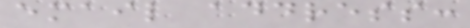email address:
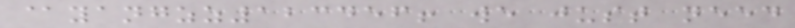@yangzz123456! we just need
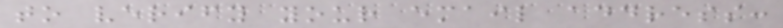to verify your email address:
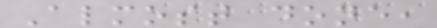Almost done,
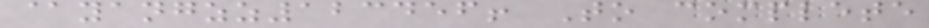@yangzz123456! To complete
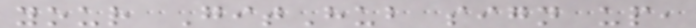your GitHub sign up,
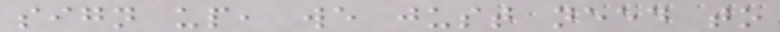sign up, we just need to
